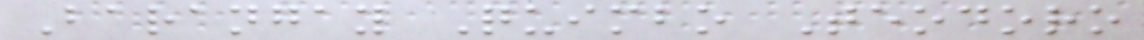Barangay Quimbo Teodoro
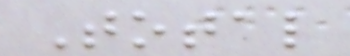Total
